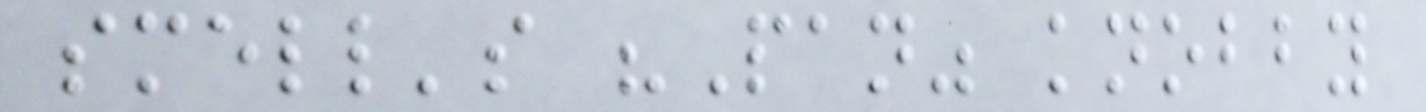smell's "Pan" knobby
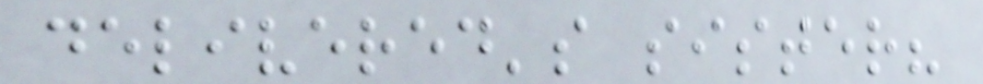delivered's sister?
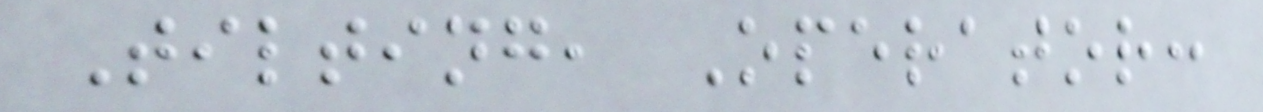Tilting, Operator:
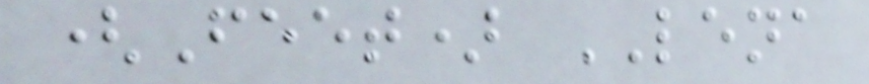(Feet) LENA
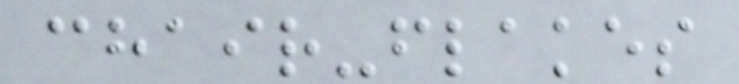chair-flakes
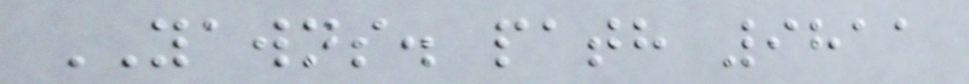YAWNS. path 9811
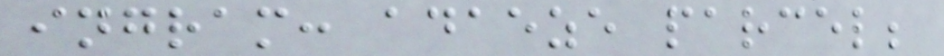ingram: adaeze parcel;
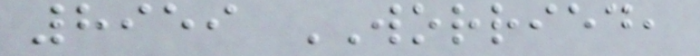8959 WORRIED,
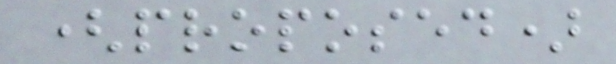(proposed)
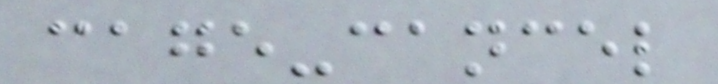cage-cancel
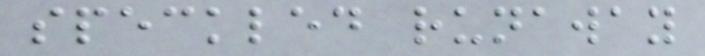speckled runaway
